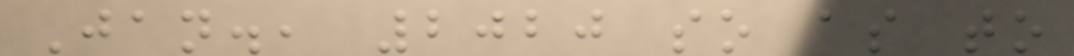Jan., 2020 so as to
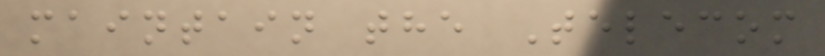maintain the Telecom
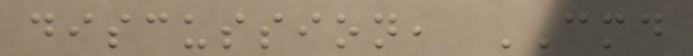discussion, CMD
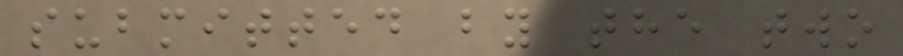submitted by the two
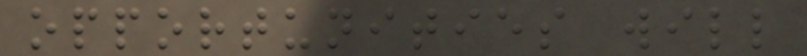opportunities will
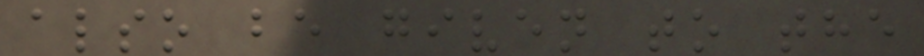also be given to the
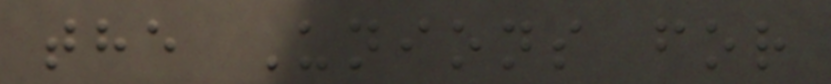the Unions for
